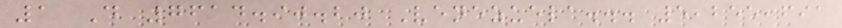1 D 7614.90.20 Venezuela... 5,255,691
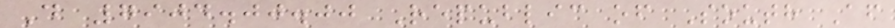D 7904.00.00 Republic of South Af
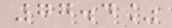77.4%
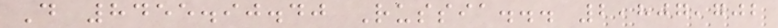D 8455.90.40 Russia... 2,807,702
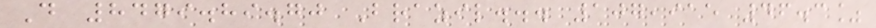D 8479.89.70 Brazil... 107,915 46.3%
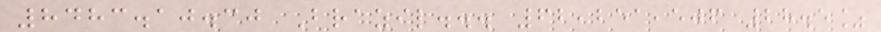8483.10.30 Brazil... 62,251,506 28.5%
